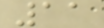11
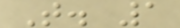T. 1
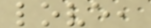love,
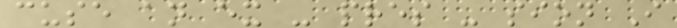cuse an ex - pres - sion I
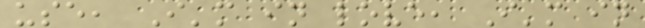use, I'm in love, I'm in
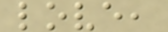love,
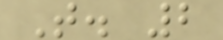T. 2
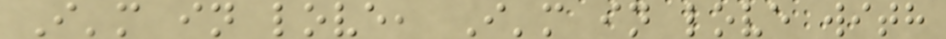I'm in love, I'm in love with
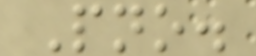Pno.
